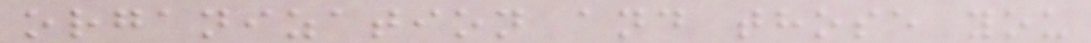organization and those you
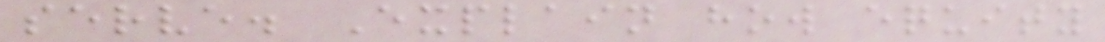serve. Explain how equity
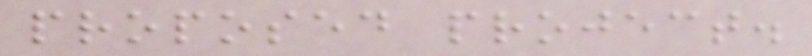proposed project.
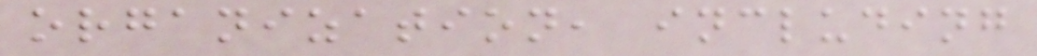organization, including
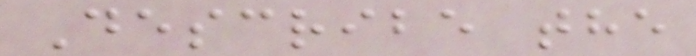Describe the
